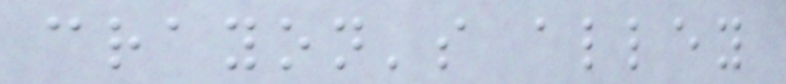crayon's alley
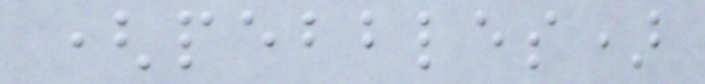(pebbles)
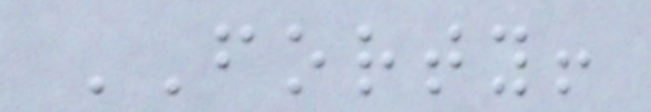FORTY!
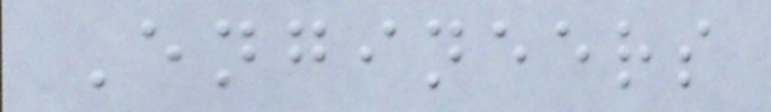Engineers
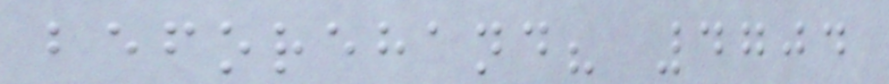beforehand? 4704
